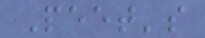Peet's
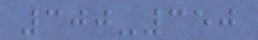300-350
